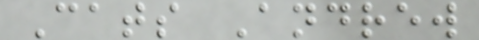Cats Andrew
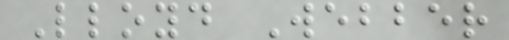Lloyd Webber
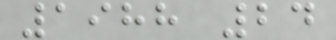1988 24
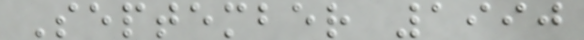September 1990
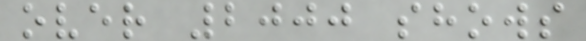over 2000 shows
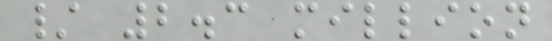/ 2.3 million
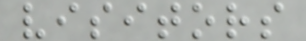visitors
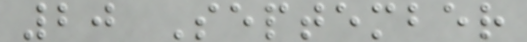20 September
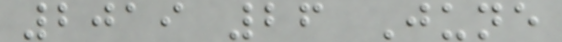2019 26 June
